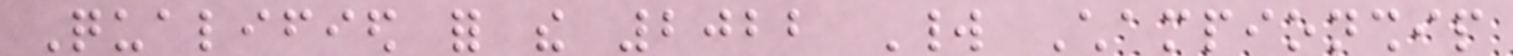Qualified for the 2022 World Championship
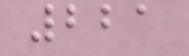221
